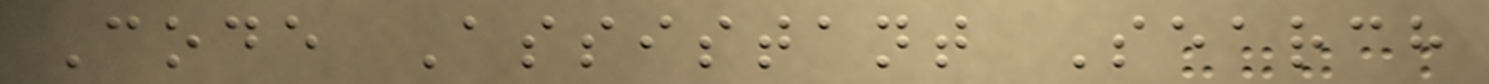Code Assistant Search
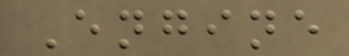Engine
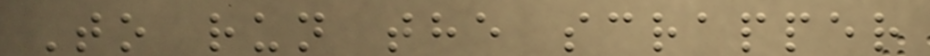To run the scrapper
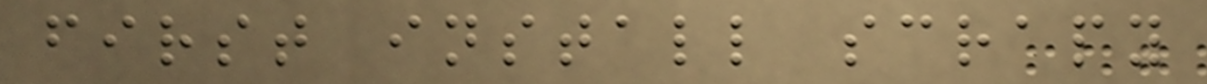first install scrapy
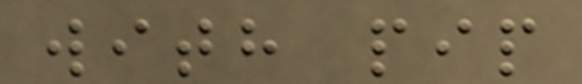with pip
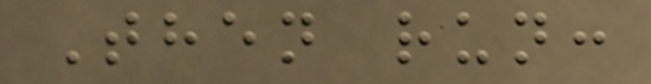Then run:
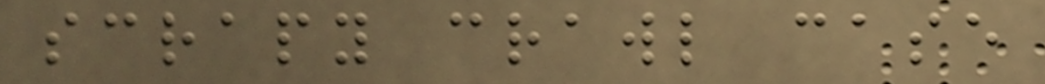scrapy crawl case
